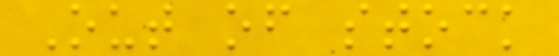Out of stock
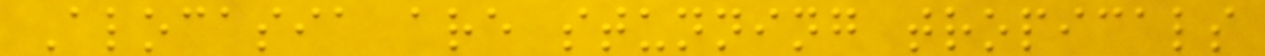Alocasia are stunning tropicals
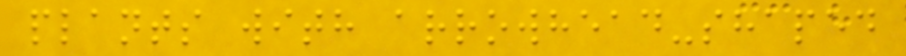plants with arrowhead-shaped
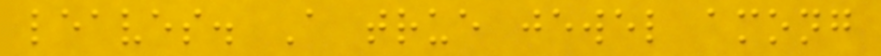leaves. A true jewel among
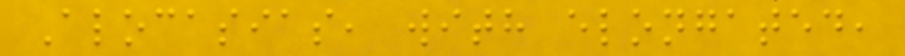Alocasias, with elongated,
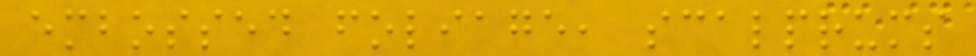embossed foliage, scalprums
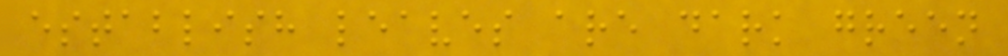establish leaves are dark green
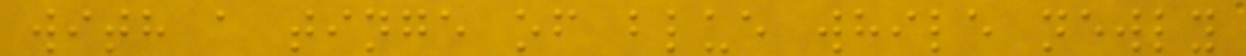with a tinge of blue while newly
